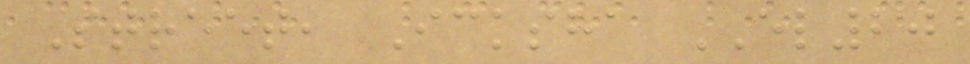Street, Icksha EL20
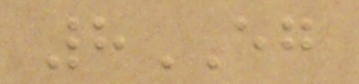8EG
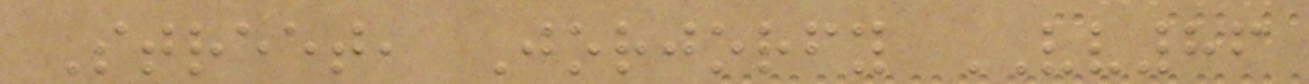Street, Jorjorfy VV86
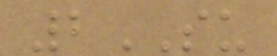2SU
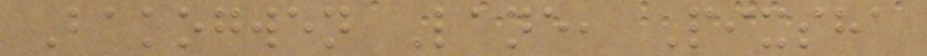Bakogwen Lane, Pixsha
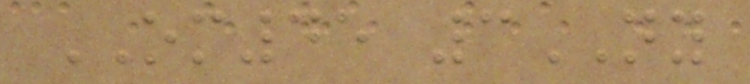OM45 3NY
